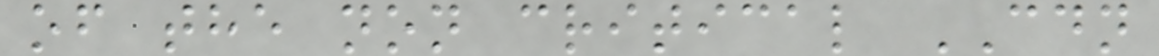of the non critical CDN
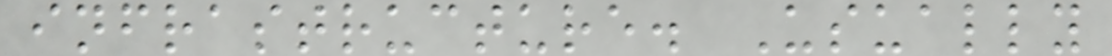infrastructure. Usually
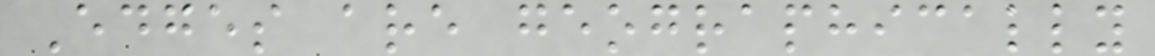Edges are geographically
